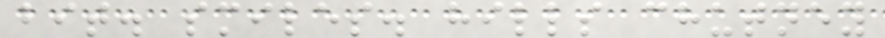bit. smiles. hills chutney
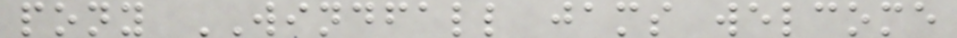pony WINDFALL jams welcome
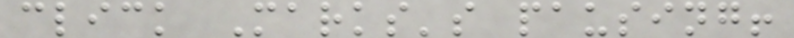click Marks's pausing!
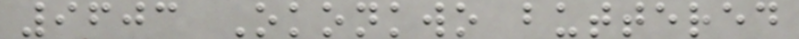9603 Okonkwo buttered
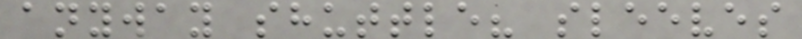anyway shuttle? sleeves
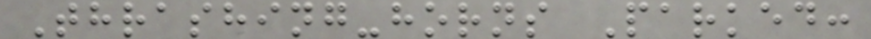Thrashing-horns Parked:
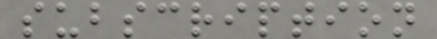subscription
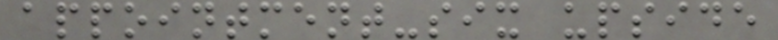appointment-six upside
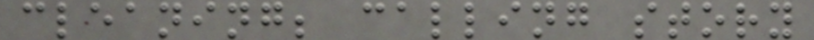cleaning; calling story
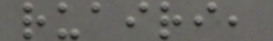ruairi,
